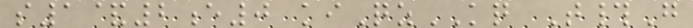s1&2e0 kiQzKQ T#G
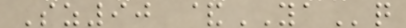Sz90 &YAq
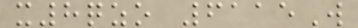x8qzo 6115W
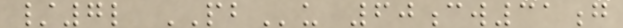/7l PBu 60cw31g
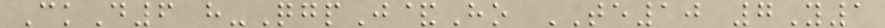CkD6 h-QgpJ&Ho TE10 7Y1
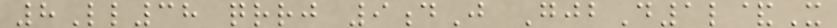8Ll38 qrrj 9dJ GjbD1l&X
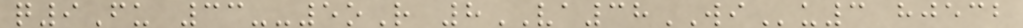q9Fu 33--5oR 8VA38WIu3 hjecb
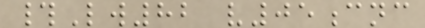#Lw82 v05cnc
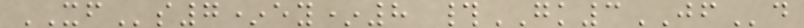XFs7*ey*8 #GK3JFd
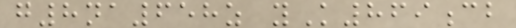g8na658z yK869cb
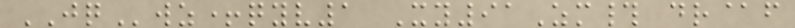JQwz+qyv1 Xy91Zm# dr@f
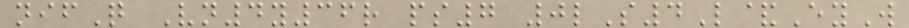nifQ Vn4y36r ps7 0lS4L&EyW
